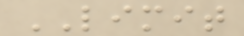LIMIT
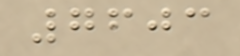7603
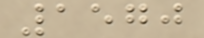1570
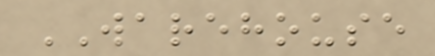WAREHOUSE
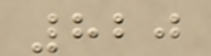820
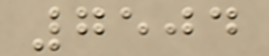7504
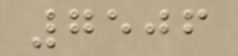7506
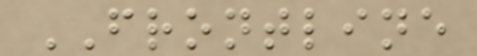FRONTLINE
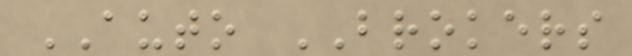AUTO BROKERS
